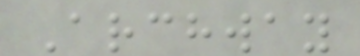Archway
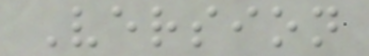Version
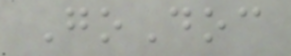GoDoc
